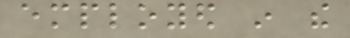employed in the
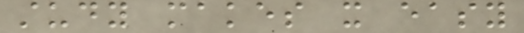study makes it easy
